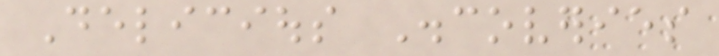Delicious Discoveries
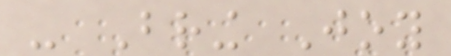- Bring Joy
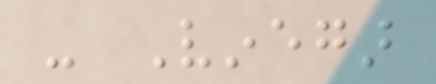- Vinegar
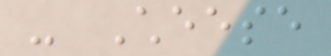- Cheese
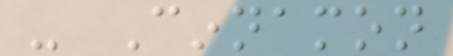- Cinnamon
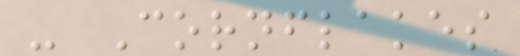- Cornflakes
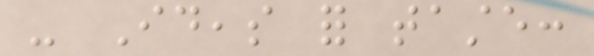- Ideas for taste:
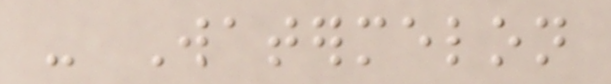- Watermelon
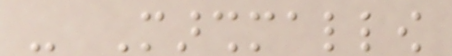- Marshmallow
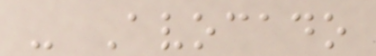- Avocado
